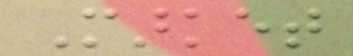Market
